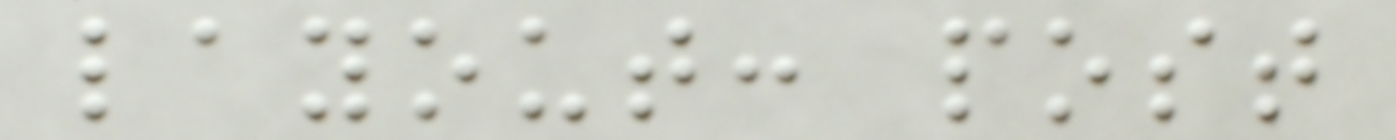layout: post
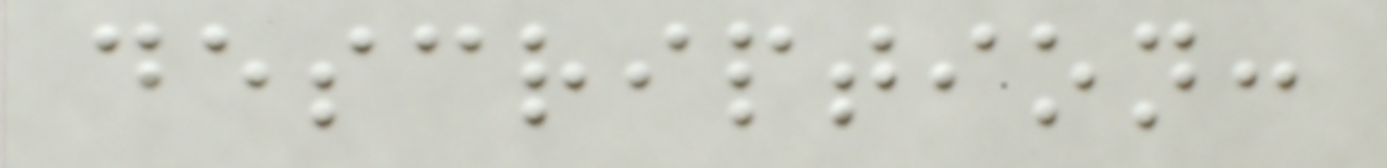description:
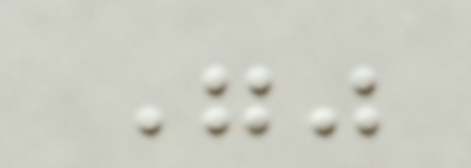""
